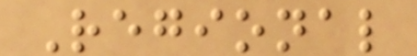Regional
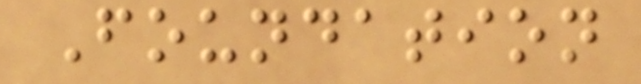Foundation
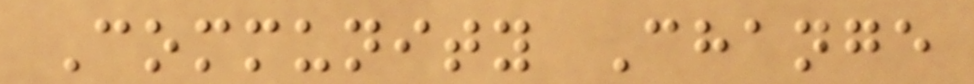Community Change
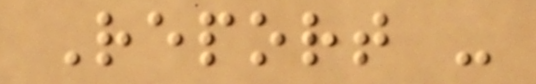Report -
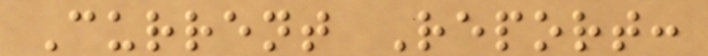Current Report:
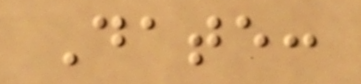Date:
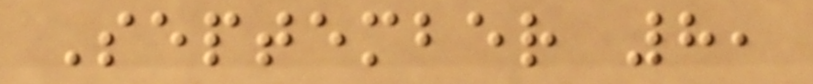September 8,
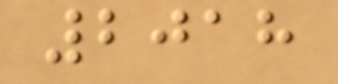2018
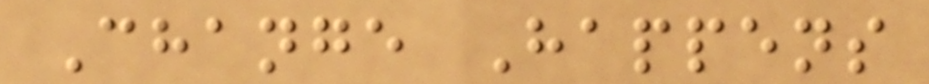Change Happens
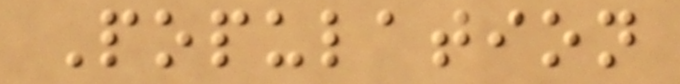Population
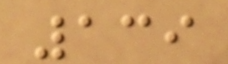139
